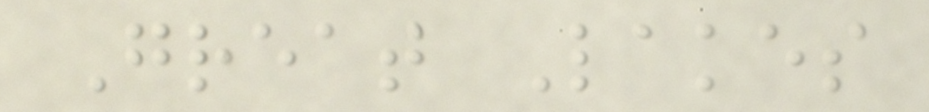Great Lakes
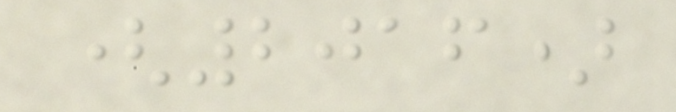(2016)
